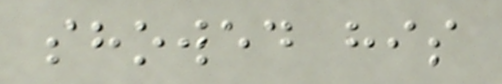showed his
